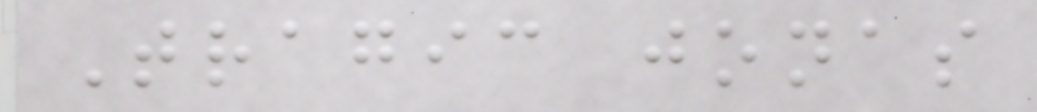Tragic jonas
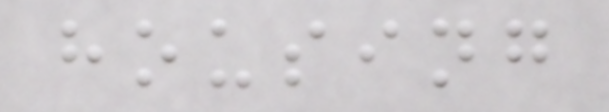housing
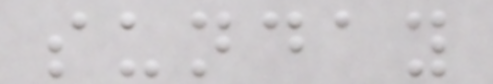sunday
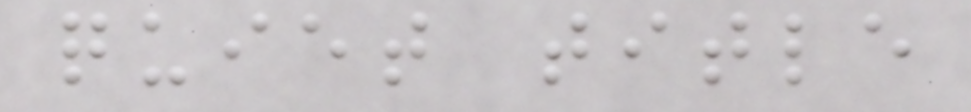quiet title
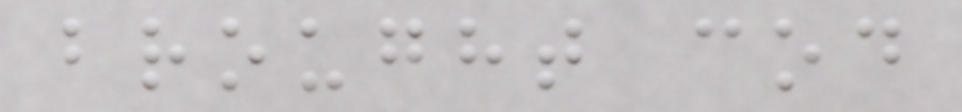brought cod
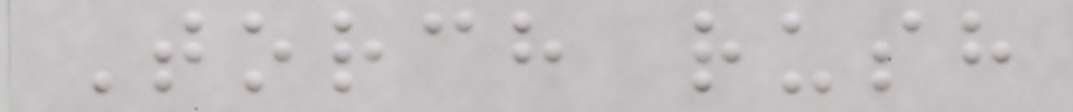Torch rush
